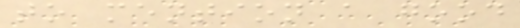to mention a good
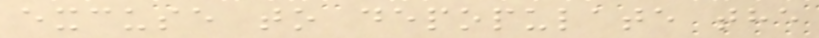excuse to depopulate the
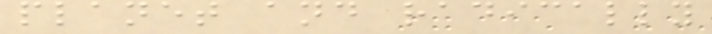planet and radically
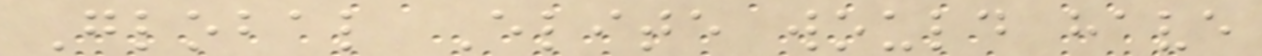Global Elite would have
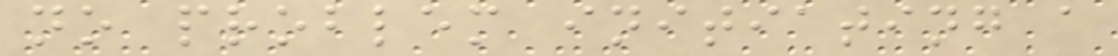no problem initiating a
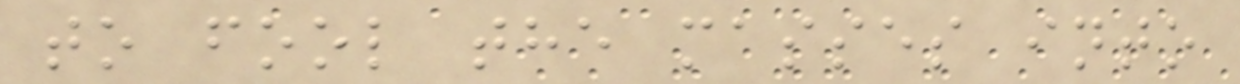to fool the masses into
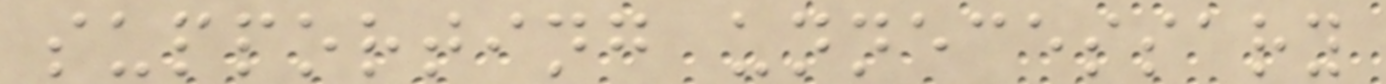supporting unnecessary
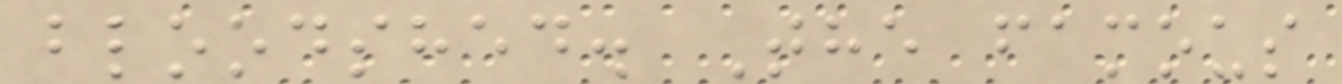bloodshed. The famous
